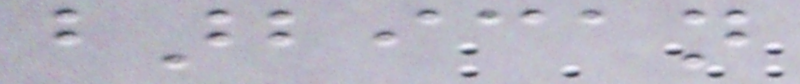barbican
